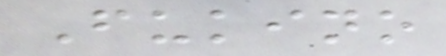Fukino
